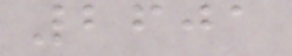2601
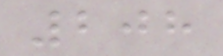208
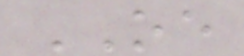OE
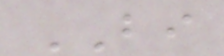BI
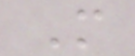M
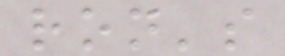ron's
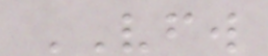VFW
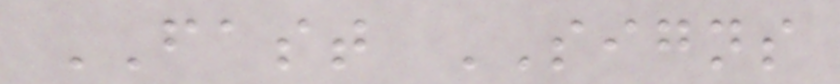FAST SIGNS
